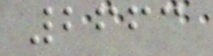2663
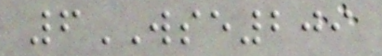6WSE209
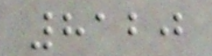8120
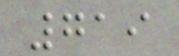719
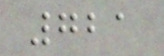721
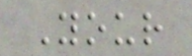Your
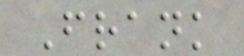Frank
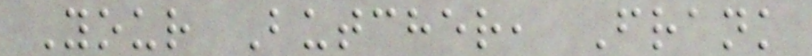Your Butcher, Frank
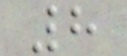8
